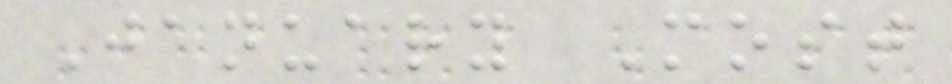January Most
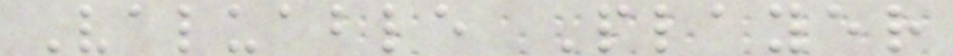Valuable Player
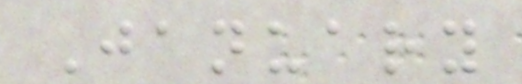January
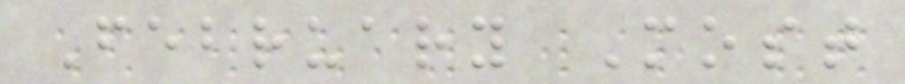February Most
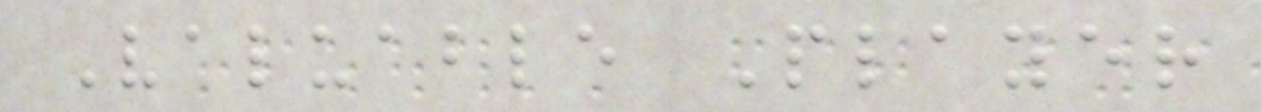Valuable Player
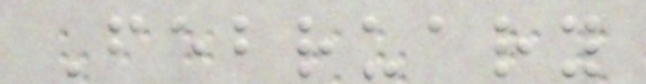February
